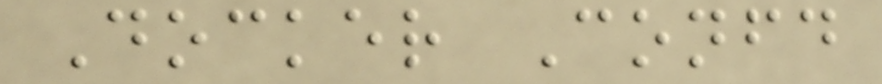Docker Confd
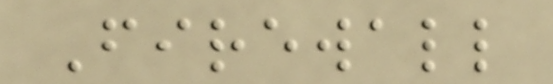Firewall
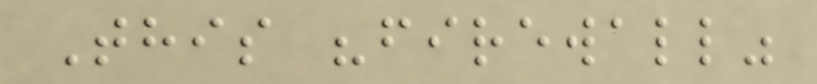This "firewall"
